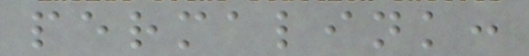permalink:
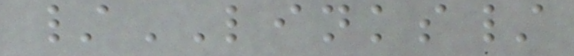/LINKS/
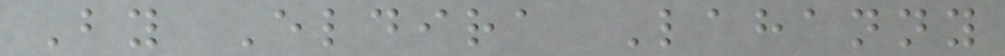By Eldira Lahanny
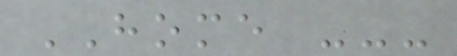HOME ---
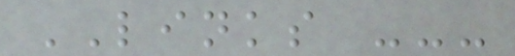LINKS ---
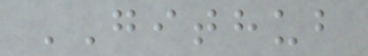GITHUB
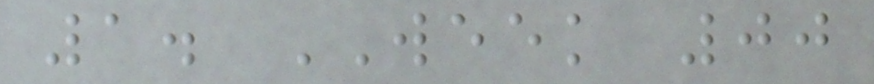1. WEEK 00
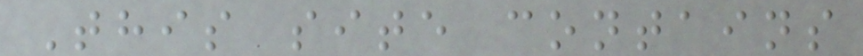This site contains
